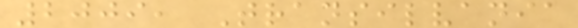2009, Transilvania
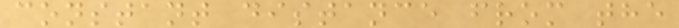constant distance from the
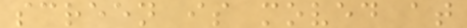screen is moved at
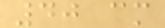40 cm
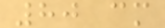80 cm
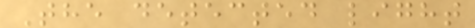The detected light
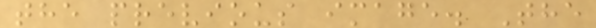the previous image. The
